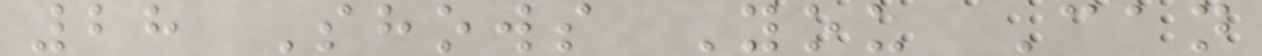28 Shows You Can
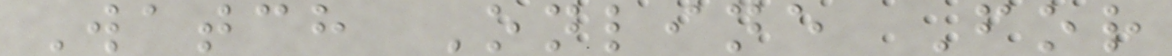Watch Online For
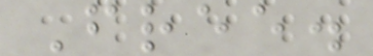Free.
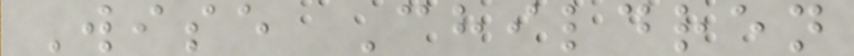Wise Children
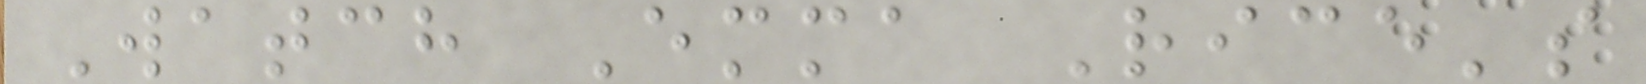Watch Emma Rice's
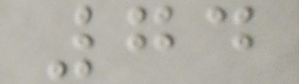74
